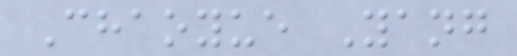Chaoyue Yang
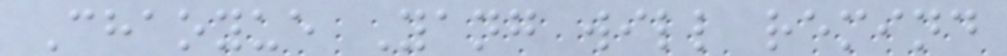Chaoyue Yang will remind
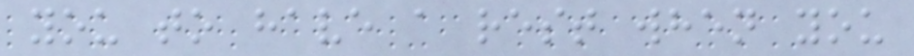you to have a rest when you
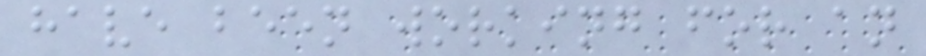have been working for an
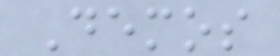Demos
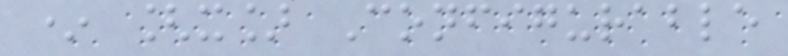* [x] Configurable
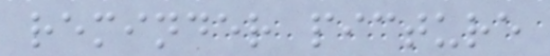reminder picture
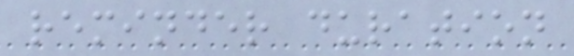reminder duration
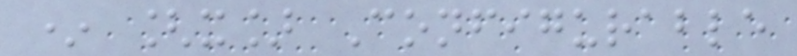* [x] Configurable
